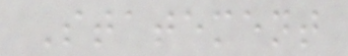Statement
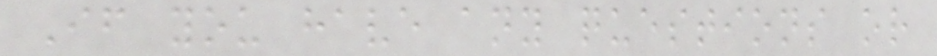If you have any questions or
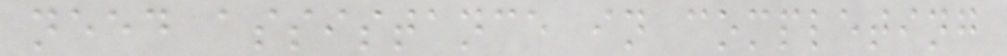need assistance in completing
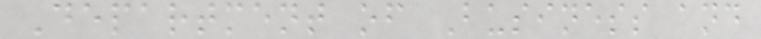Department of Business and
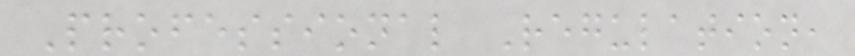Professional Regulation,
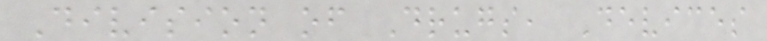Division of Drugs, Devices
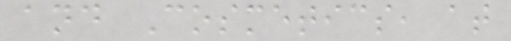and Cosmetics, at
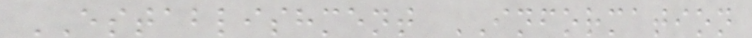ESTABLISHMENT INFORMATION
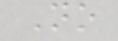No
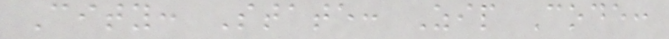City: State: Zip Code:
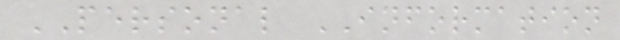PERSONAL INFORMATION
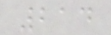214
